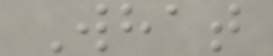What
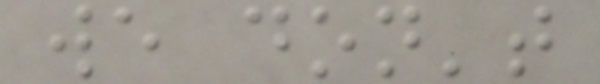we don't
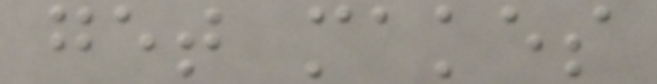get makes
